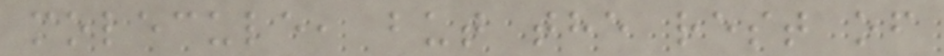molecule, but the rest of
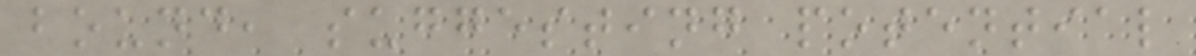bound, suggesting potential
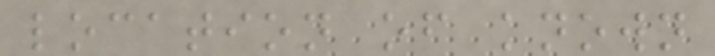location of known
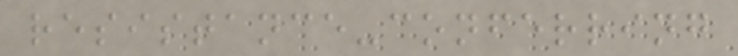resistance-conferring
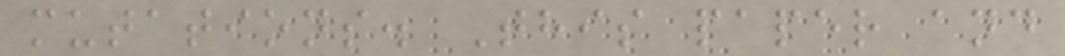mutations. This paper and
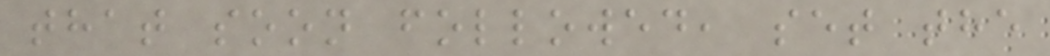that soon followed, set the
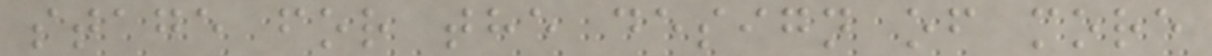stage for the design of more
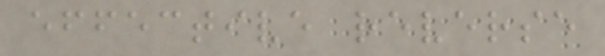effective reverse
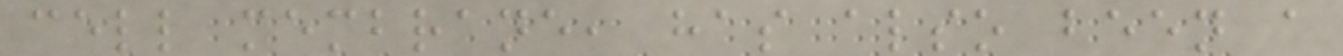cell membrane, has also been a
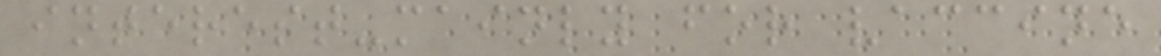interest-mainly for vaccine
